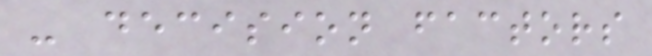- decision factors
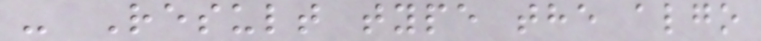- Result type the algo
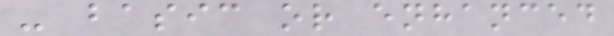- basic or enhanced
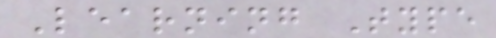Learning Type
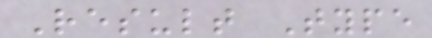Result Type
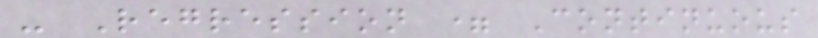- Regression = Continuous
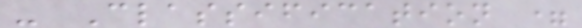- Classification =
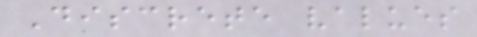Discrete values
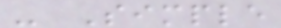- Simple
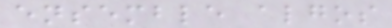ensemble algos
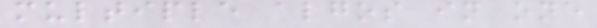multiple algos in one
